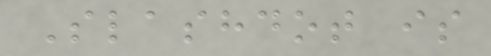Slashdot is
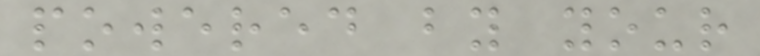powered by your
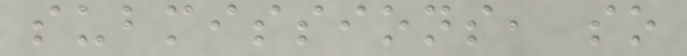submissions, so
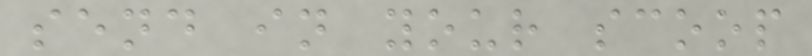send in your scoop
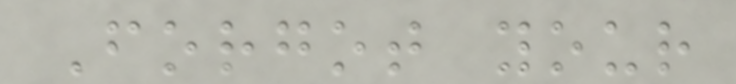Forgot your
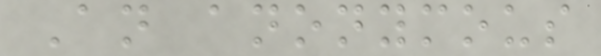An anonymous
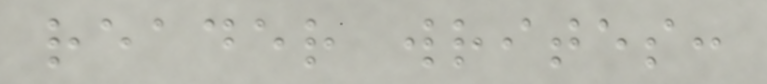reader writes:
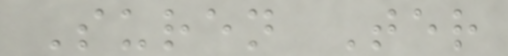Suren Ter
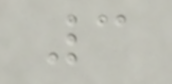3
